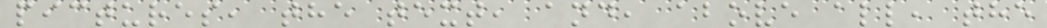pictures, the text, and, above all, the
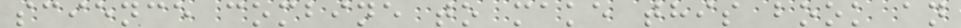science combine to make this book an
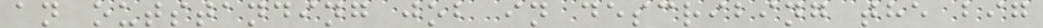an outstanding job in describing the big
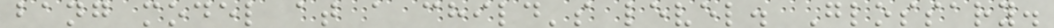bang model at a child's level. Glossary.
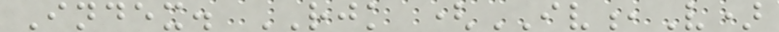Index. RJK (IV,V)
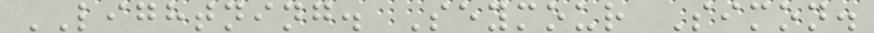LIGHTNING. Seymour Simon.
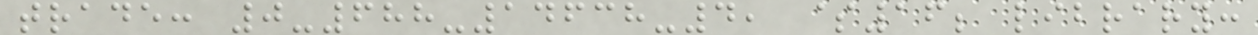trade: 0-688-14638-4, $16; library:
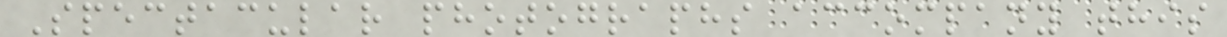Spectacular photographs accompany this
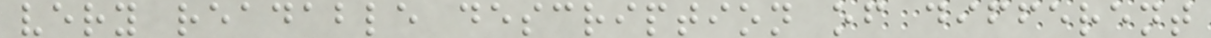very readable description of different
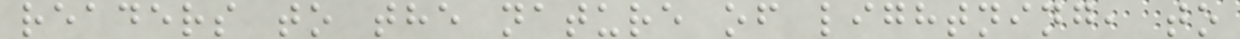readers to the nature of lightning, to
